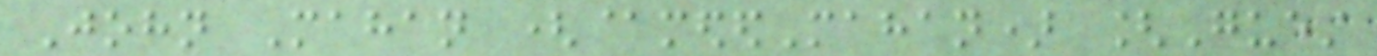John Mahan (@mededMahan) [Guest
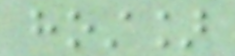host]
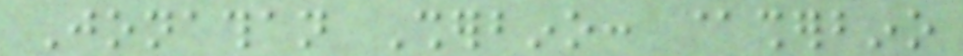Jonathan Sherbino: @sherbino
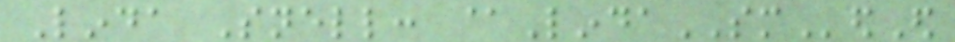Linda Snell: @LindaSMedEd
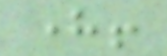here!
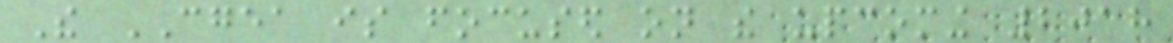The CGEA is focused on the upcoming 2018
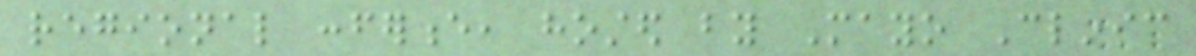regional conference, hosted by Mayo Clinic
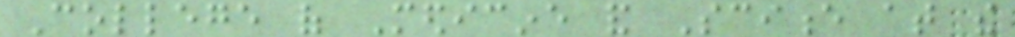College of Medicine and Science at the
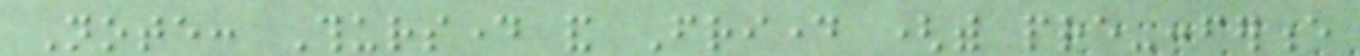Note: Thursday and Friday (with pre-conference
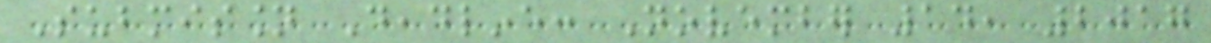Submission Deadline: November 14, 2017
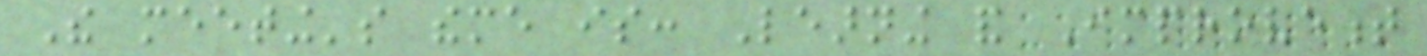The meeting's theme is: Learning and Improvement
